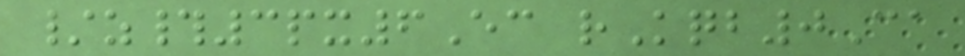/z#3px6Ec rKqb0Ca
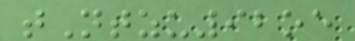tNtzu92oe
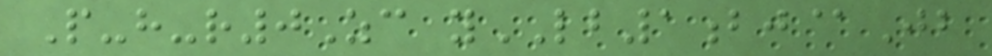P-h-r0Zc yLB1bj@Jb
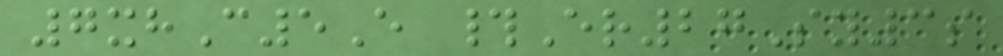7xhC5E #Er27Sy3s
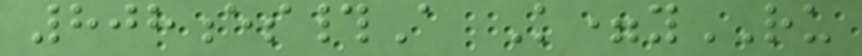808es#A K=yRU
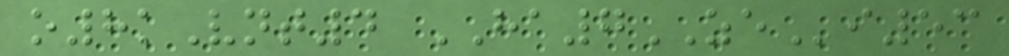o8kVnt4 HA7ZEi53
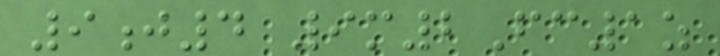9j4 9m2Fc1z
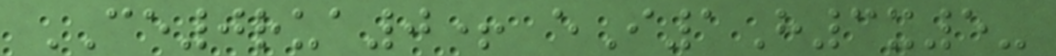CE0rua0+ eI1H3x5-
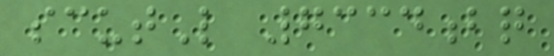scutL 7334bq
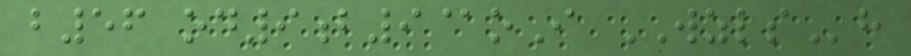b56 od9b9@oI WZLSh
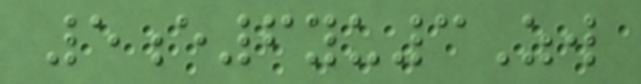5e6yu3Zw
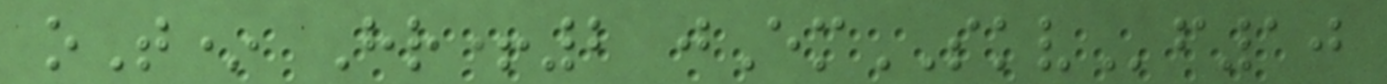oT* Hr+2 jEmSKVf10
